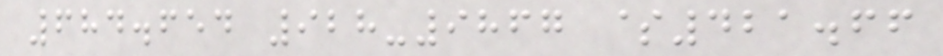684.654 928-9867 $421.66
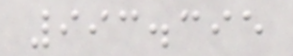993.395
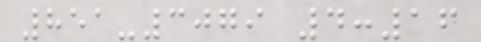851-3079 4:16
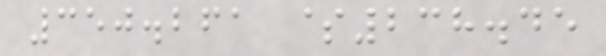350.261 $238.45
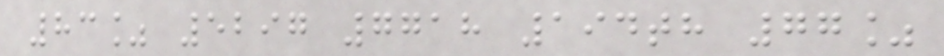83% 5297 7718 194th 77%
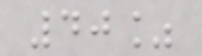40%
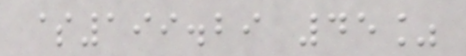$199.29 45%
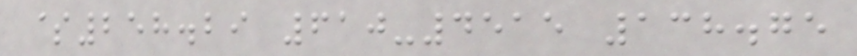$258.29 610-4515 138.75
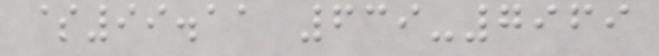$99.11 639-7969
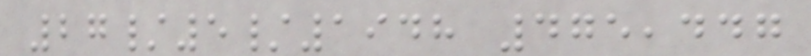27/5/1948 475,447
